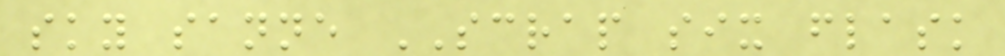sky sanne SCRAP six flask
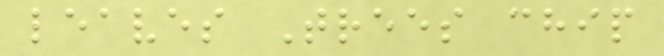leaves Trees chip
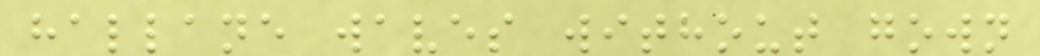hallane waves without gown
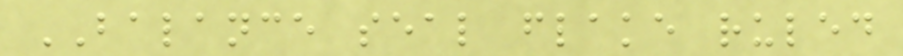BALANCE seal flake ruled
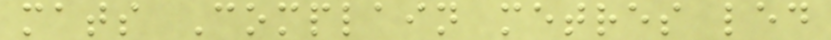mats Complain metres led
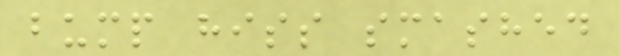bump hiss smashed
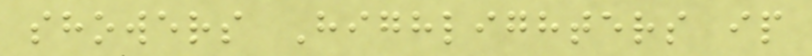showers Highlighters ip
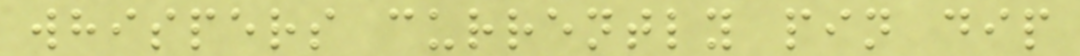whispers currently pin dip
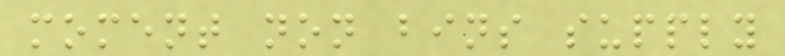moment non bins supply
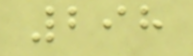298
